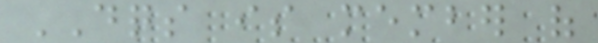DQS is member of
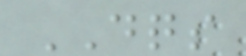DQS
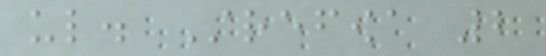ul. Strefowa 2
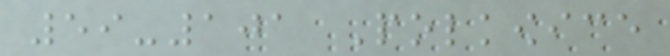59-101 Polkowice
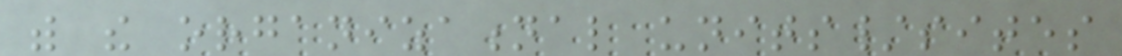with the organizational units/sites
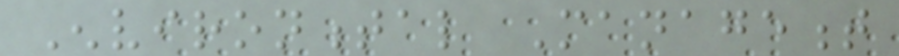Environmental Management
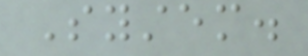System.
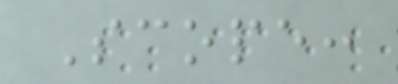Scope:
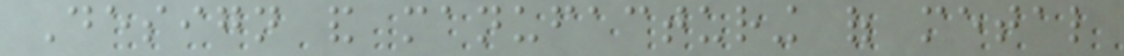Design and manufacturing of metal
